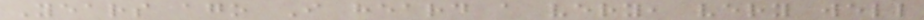Years ago I heard a very, very well
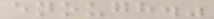enough."
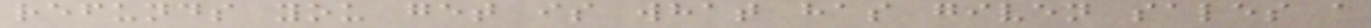refunds you get is what has given sales a
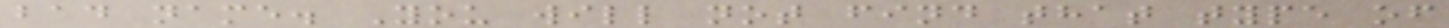bad name. You will not find that type of
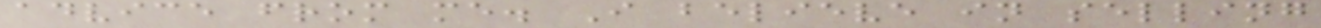advice from me. I believe in selling
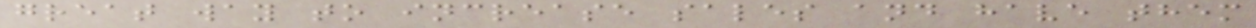great way to increase sales and have them
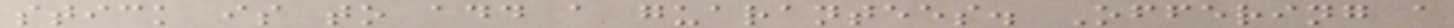stick is to add a guarantees. Offering a
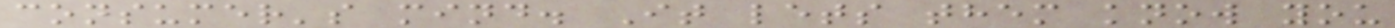consumer's mind. It lets them know you
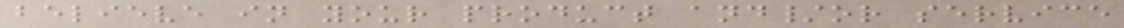believe in your product and/or service
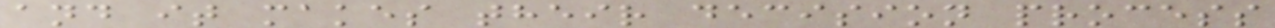and it makes their decision process
